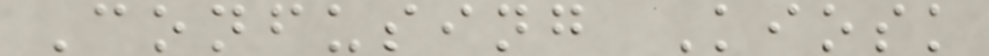Confusing Kiosk
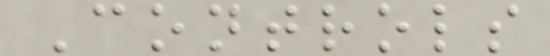Controls
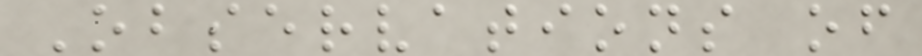Observations of
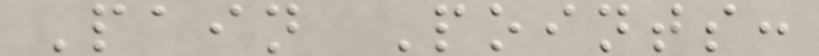Pain Points:
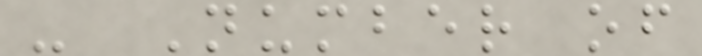- Number of
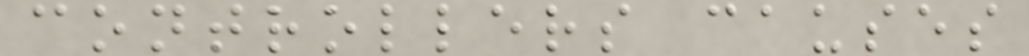controllers causes
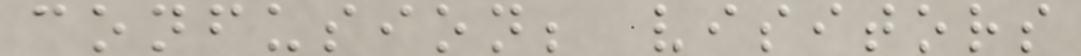confusion; visitors
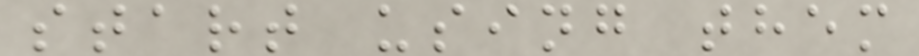start using them
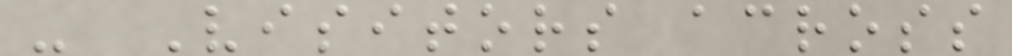- Visitors across
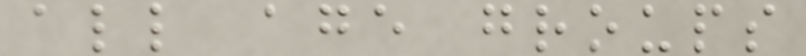all age groups
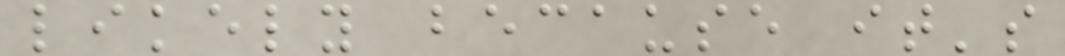likely because it's
